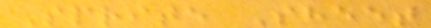Sprite Sheet
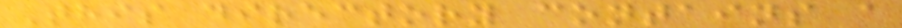This directory contains a
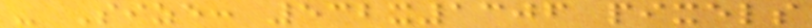- Size: 532x1306 pixels
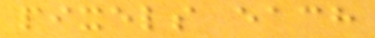pixels each
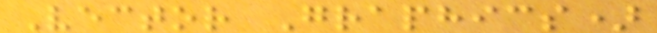Vector Graphics)
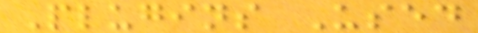Plugins Used
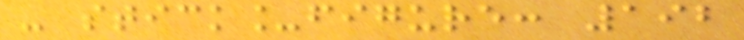- stick_figure: 192
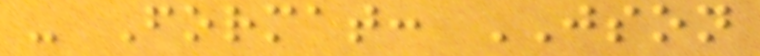- Format: JSON
